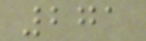271
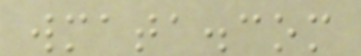wmata.com
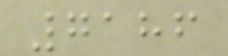7186
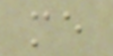me
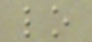lo
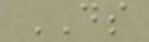DS
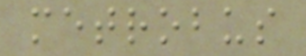metrobus
